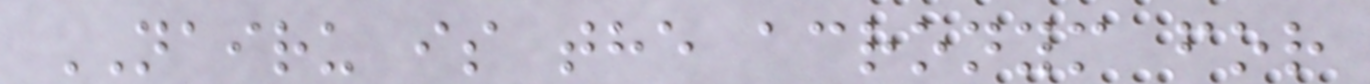NAIRU is the acronym for
